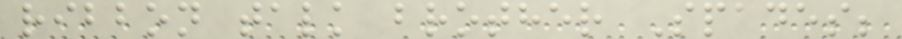ribbon talk brother Spades;
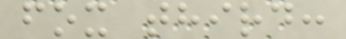fox third:
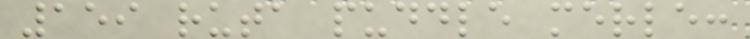159 ruta puddle merle:
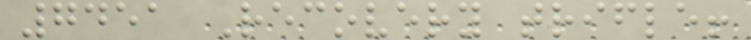7451 Recovery trifle!
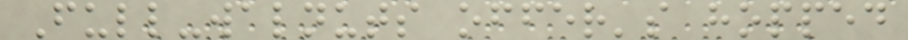Full-walnuts offer's hopped
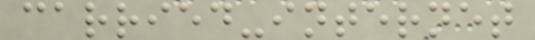carried-internet
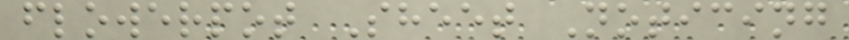flowerpot Sheet Noticing
